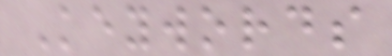Keywords
